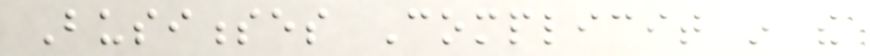Businesses Complicit in the
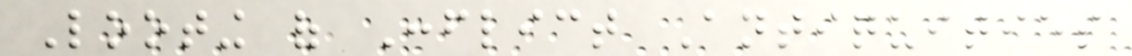Looting of Conflict Antiquities
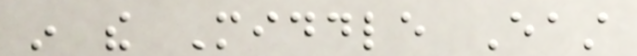in the Middle East
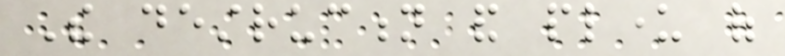The destruction and plunder of
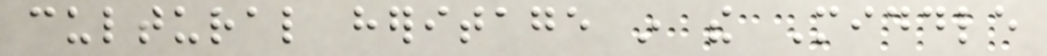cultural heritage in the Middle
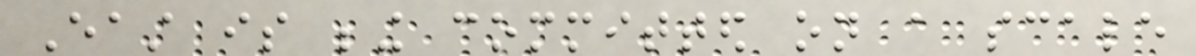East is being committed on a scale
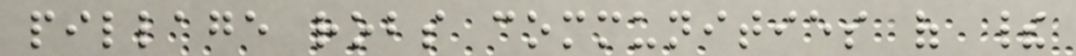pillage robs communities of their
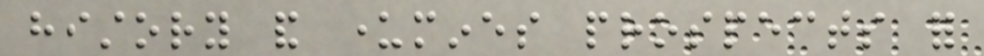history and undermines prospects for
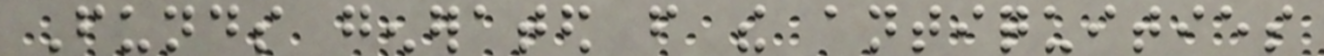Funds generated from the antiquities
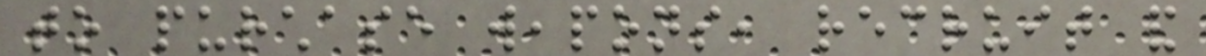to purchase weapons, recruit and
